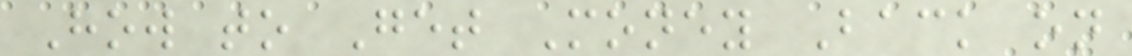How to Get Money Back on
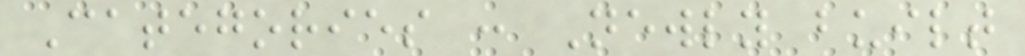Categories : Newly built
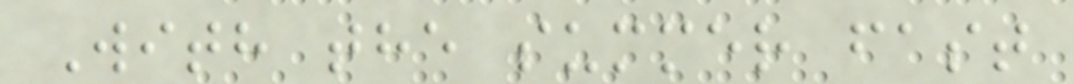With the summer fast
